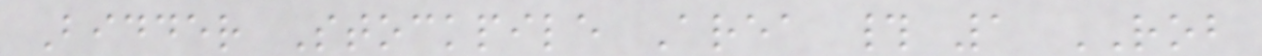Bidder Stockpile Area # 1 ROB
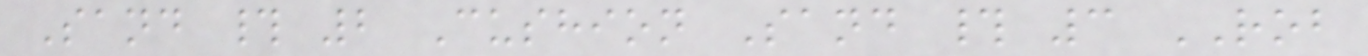Sand # 2 Cushion Sand # 3 ROB
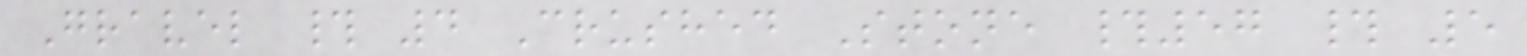Gravel # 4 Crushed Stone #57 # 5
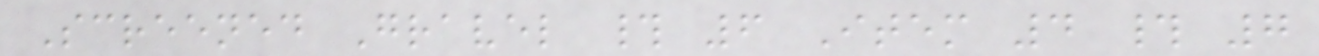Screened Gravel # 6 Item 4 # 7
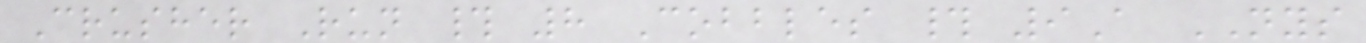Crusher Run # 8 Cobbles # 9A NYS
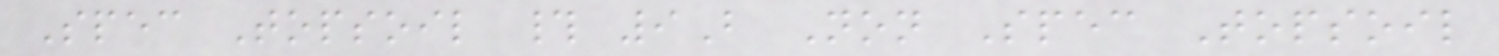Spec Topsoil # 9B Non Spec Topsoil
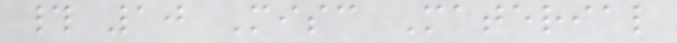# 10 Misc Material
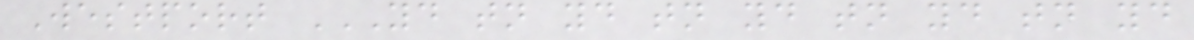Westport YD TN YD TN YD TN YD TN YD
